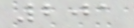201
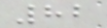82
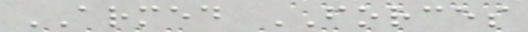ARMED FORCES
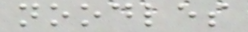noodles
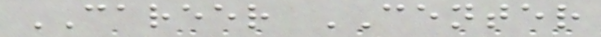CAREER CENTER
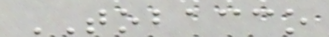TOBACCO
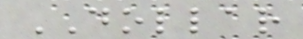DOLLAR
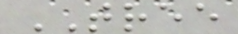TREE
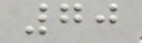70
